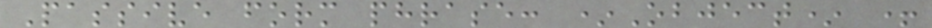Passive form phrase: *Object* +
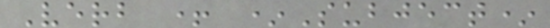Verb + *Subject*
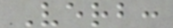Verb:
